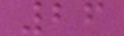26
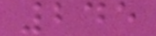245
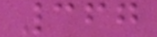367
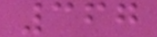367
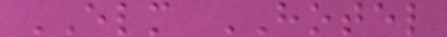ELM HOTEL
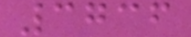3736
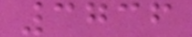3736
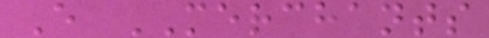E MERCHANTS
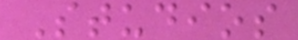Studios
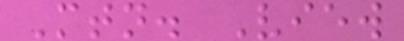Mtn. View
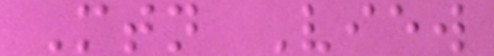Mtn View
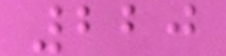220
